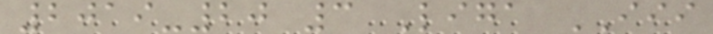2019-20 3 Liga III
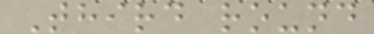Third round
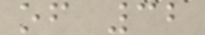of 32
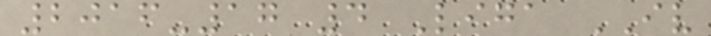2016-17 4 Liga IV
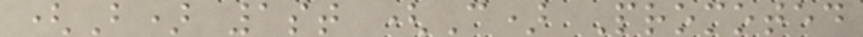(B) 1st (C) Promoted
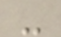-
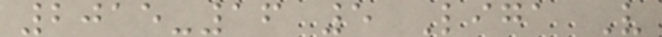2015-16 5 Liga V
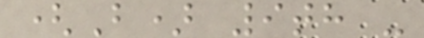(B) 9th -
